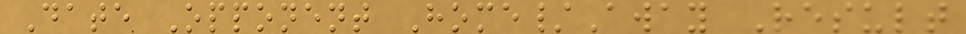Date Opponent Home/Away Result
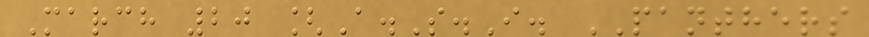March 20 [A.S.I. PANTHERS
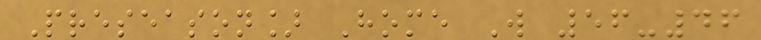Preseason] Home W 56-46
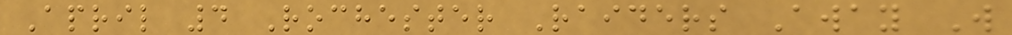April 4 Rochester Raiders Away W
